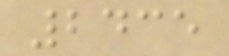2435
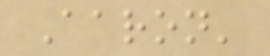Aaron'
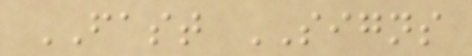FAST SIGNS
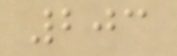203
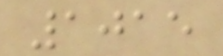1015
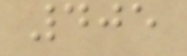405
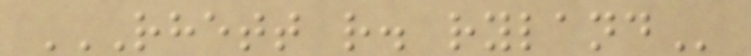RHETT R. RYLAND
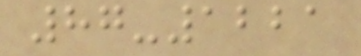87-1221
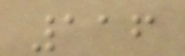116
